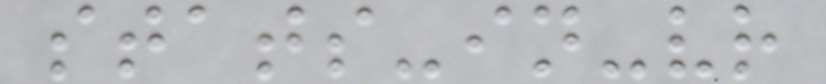stats-in-vr
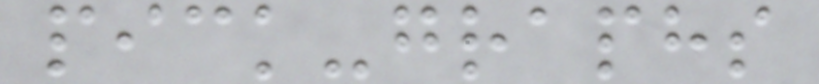pick-graphs
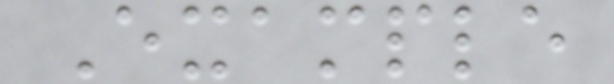Example
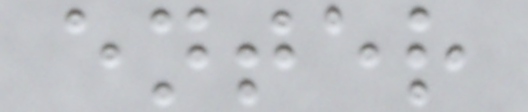enter
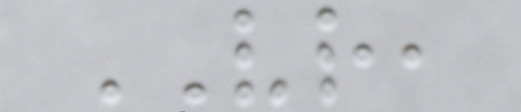VR,
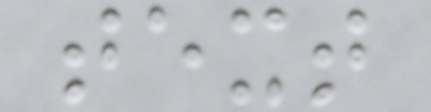text
